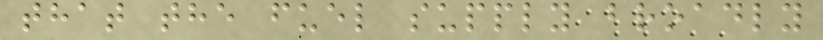that the fuel supply broadly
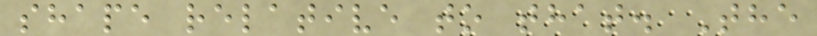shape relative to that. The
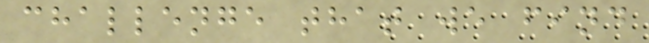challenge that we find
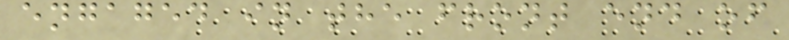engaged in the front end of
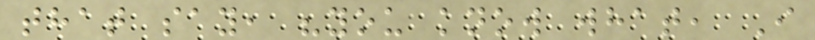that say, "you know what, I
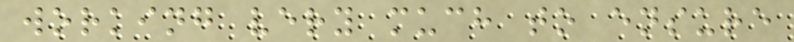working very much to ensure
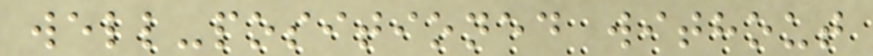well-positioned without
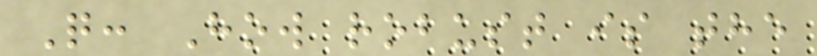Q: How robust is the
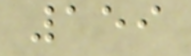159
